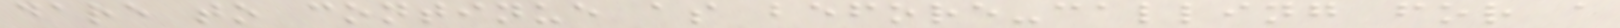dare to continue as before-calling for a
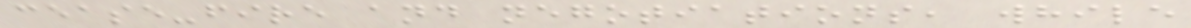cease-fire and negotiations, while
